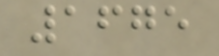1675
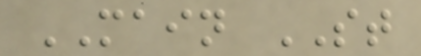MAIN ST
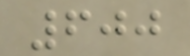600
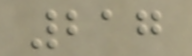217
